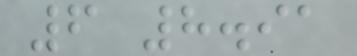6 8.91
